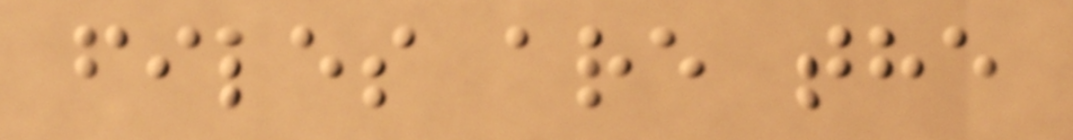files are the
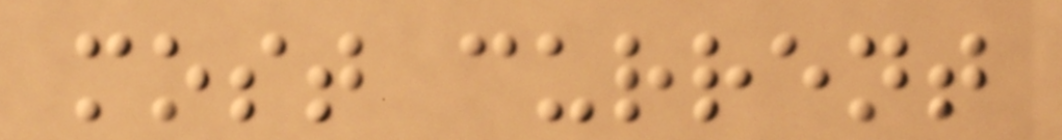most current
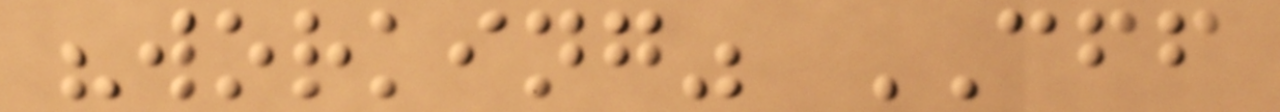"working" CFF
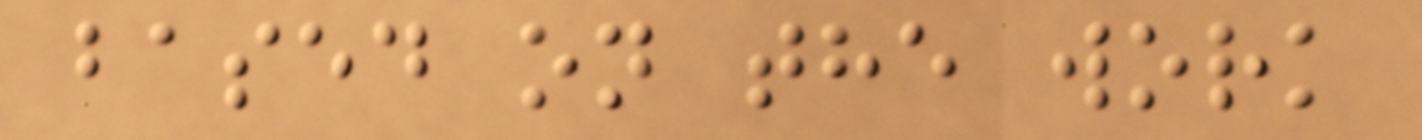based on the work
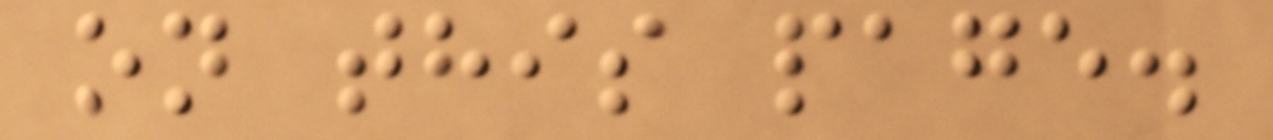on this page.
